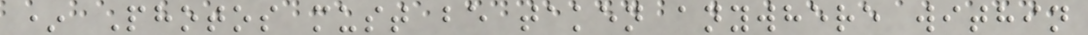* Photos must be taken anywhere within
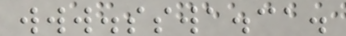www.sswa.ca.
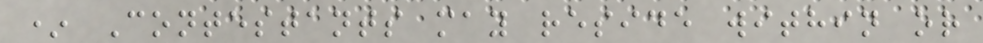* Contestants may reside within or
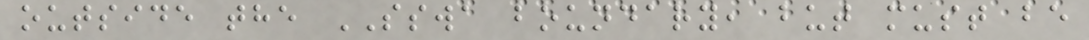outside the SSWA boundary, but must be
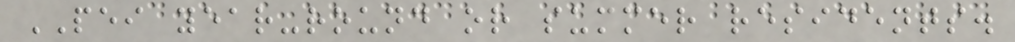PEI year-round or summer residents.
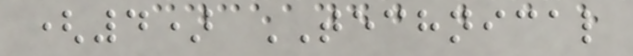(4) TECHNICAL
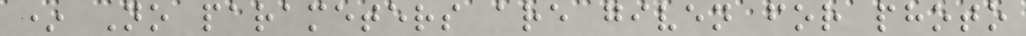* No parameters are given for photo
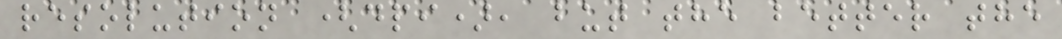resolution (dpi), but the better the
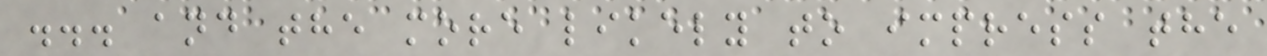... and the more likely to impress the
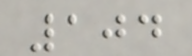104
